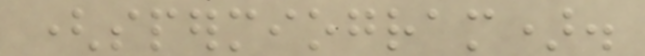(spermiogram).
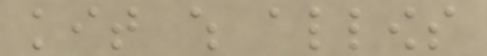kit which allows
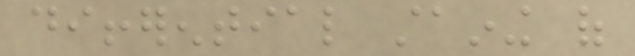differential staining of
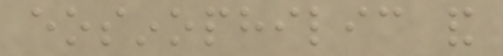eosinophilic and
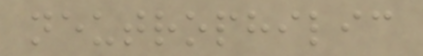neutrophilic
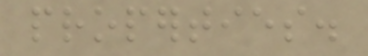properties.
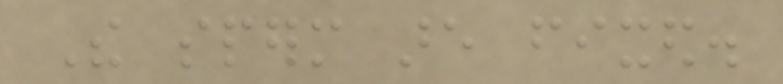The sperm are fixed.
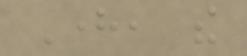Here, the
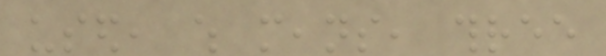used, which means, three
